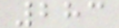283
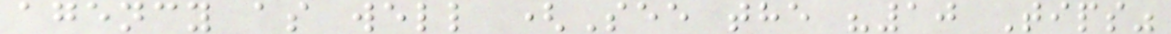agency as well (See the "10 Tips"
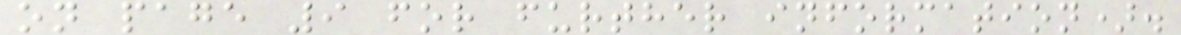on page 9 for further information).
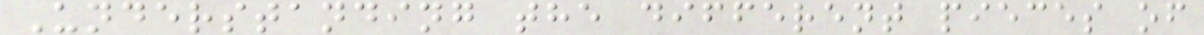Understanding the different pieces of
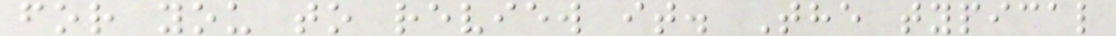for you to review it. The typical
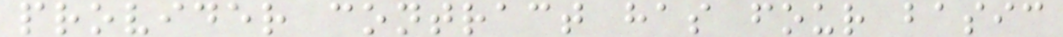provider contract has four basic
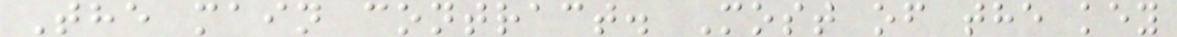The main contract. Most of the key
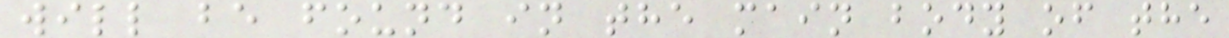will be found in the main body of the
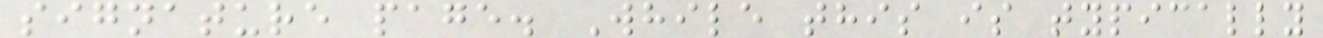signature page. While this is typically
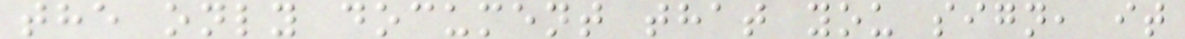the only document that you sign, it
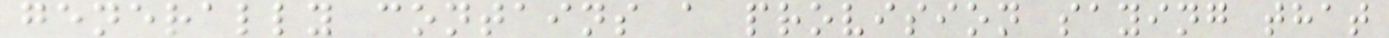generally contains a provision saying that
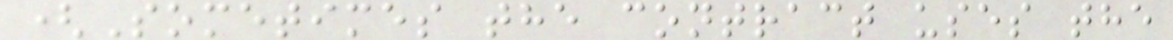(Sometimes the contract uses the
